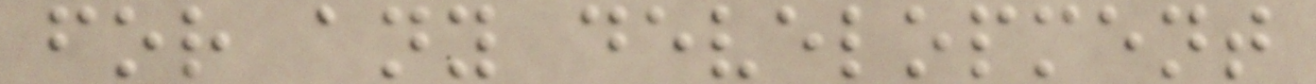for any development
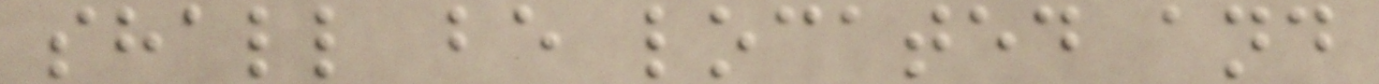shall be located and
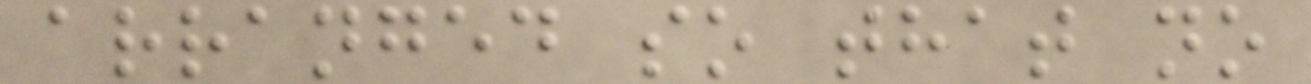arranged so that no
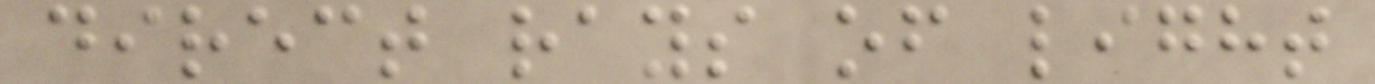direct rays of light
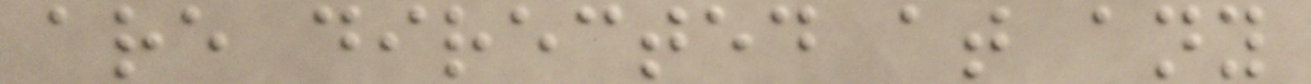are directed at any
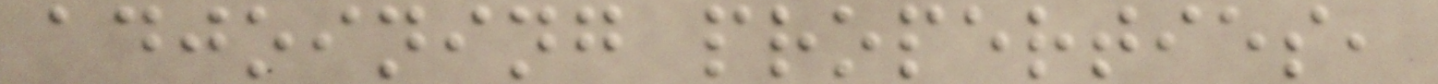adjoining properties,
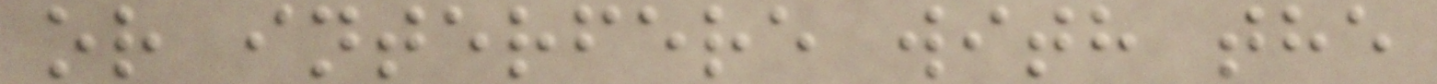or interfere with the
